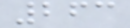263
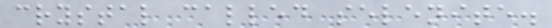crystal called selenite.
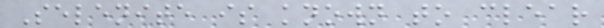Selenite is known to clear
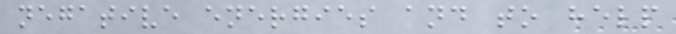negative energies and to help
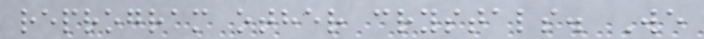reprogram other crystals. We
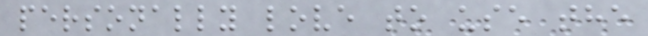personally love to use the
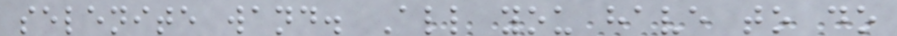selenite wand. All you have to do
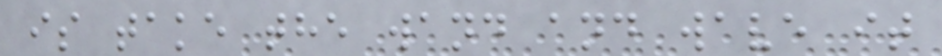is take the wand and wave it
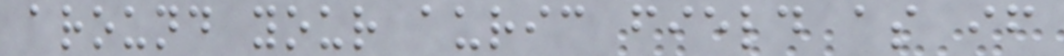around your auric field as if
